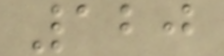120
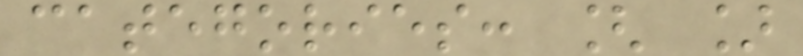categories: [ ]
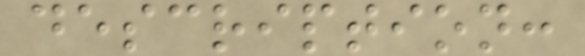description:
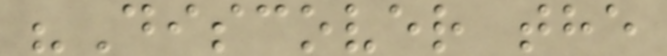"Discover the
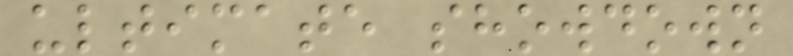ultimate showdown
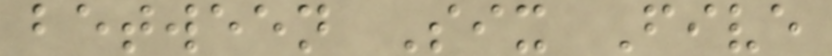between Six Five
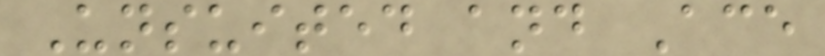Unsuited and Ace
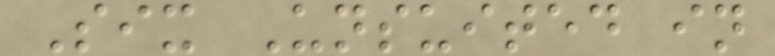Six Unsuited in
